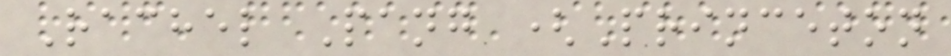Rachel Pang (Princeton
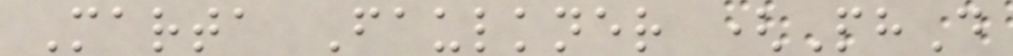Marta Faulkner (PhD
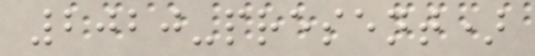2020-present)
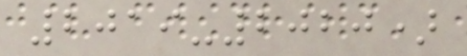2019-2020)
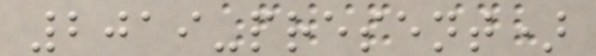2019-present)
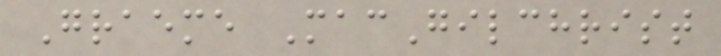Graeme MacGilchrist
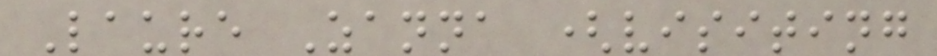Laure Zanna (visiting
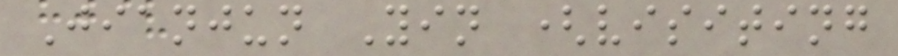Jianjun Yin (visiting
